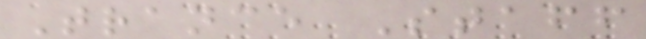Trance Staff
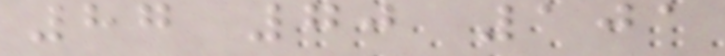87 70 101
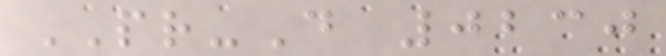PR-D 0230
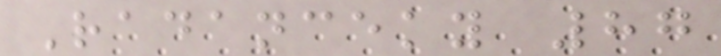Radanceky 87
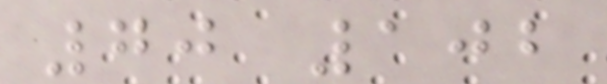70 102
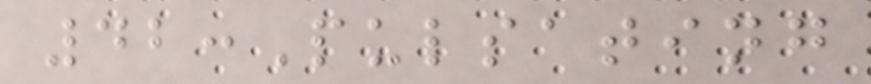42:Pulsating
